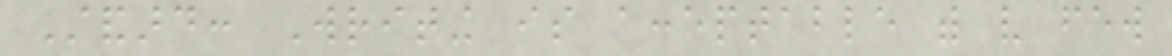Standard: Writing is acceptable with very few
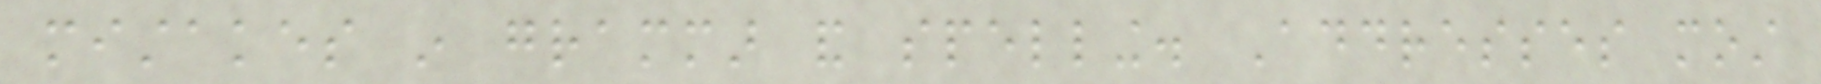mistakes in grammar and spelling. Addresses most
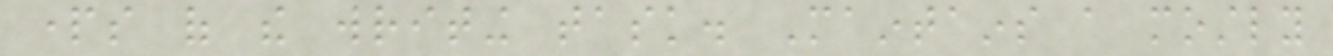parts of the writing task. Maintains a mostly
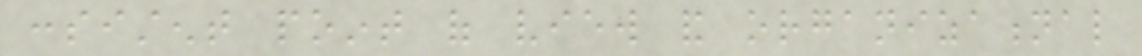consistent point of view and organizational
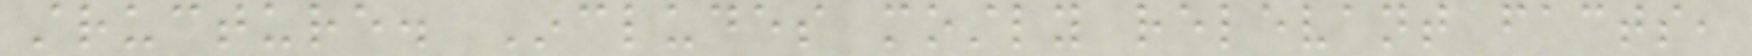structure. Includes mostly relevant facts,
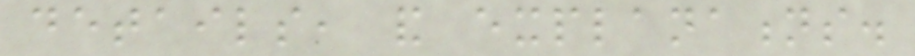details, and explanations.
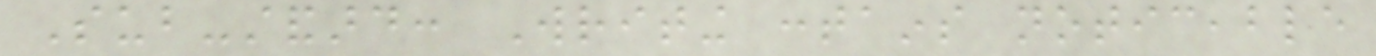Sub-standard: Writing contains noticeable
